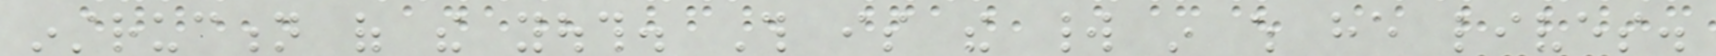instruction of the youth. This is the world in which he lives.
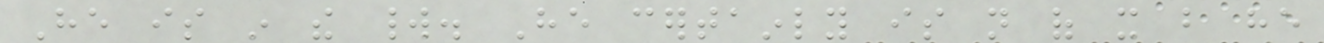He is in the world. He certainly is not of it but he
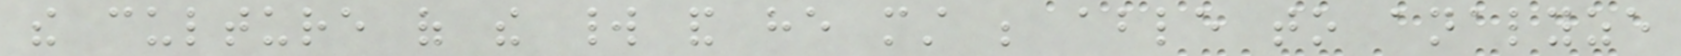the culture of the world and he must be able to analyze
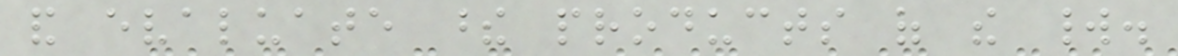and evaluate these products of the world.
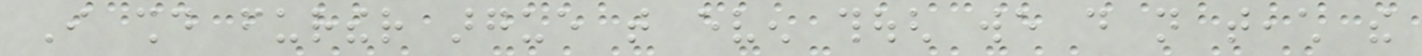I should further argue that even though we do not teach the
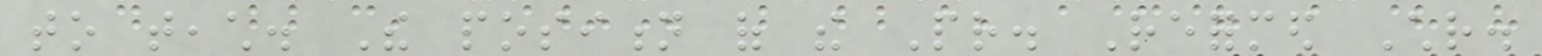to teach. The position of the Pr. Reformed Chr.
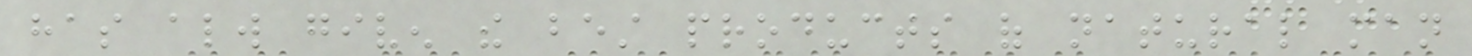has always given the best products of natural man
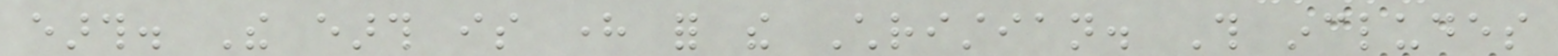earth. The earth is here for the Christian. This includes
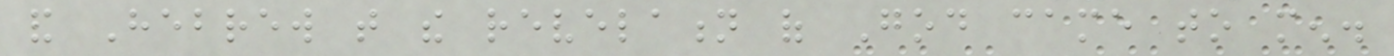and Hebrew that the revelation of God came to men.
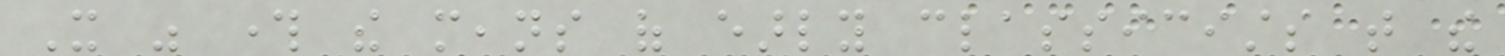It was through the means of early classicists that the
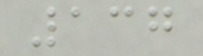137
